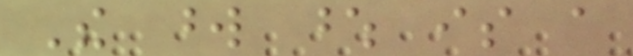The word whose is a
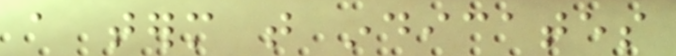a term that indicates
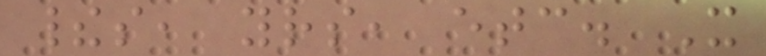theirs, yours, etc. It
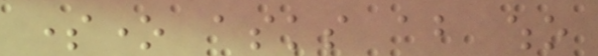someone asks about who
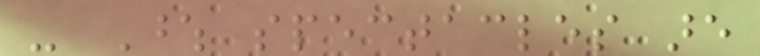- Whose spectacles are
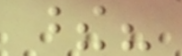these?
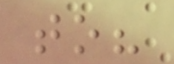to?
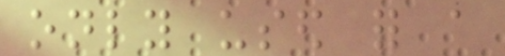only used for a
